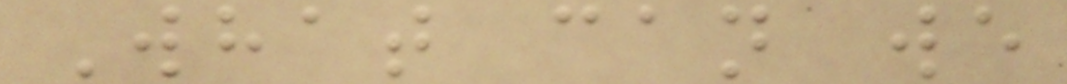What can we
